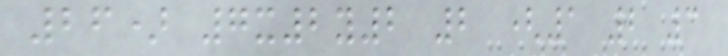26) 7x2y2 2 (1 2 3
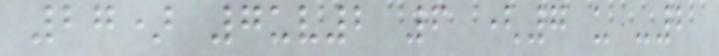27) 7uv2 6 (7 u -2
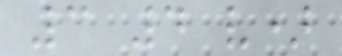3 4 v)
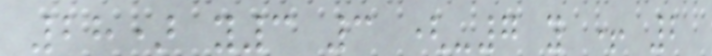28) y3 3 (-7 y + 2
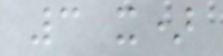3 x)
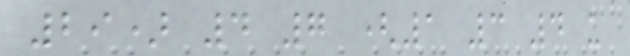29) 4 7 (1 3 4 u
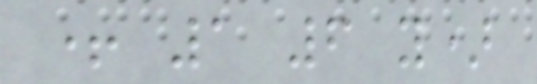+ 1 6 y)
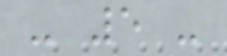- 5 -
